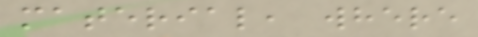material, where
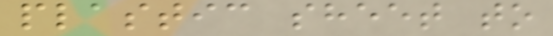plastic sheet to
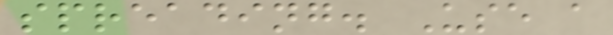spreading. Use a
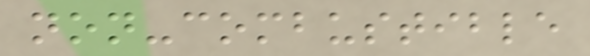non-combustible
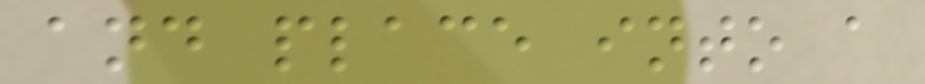and place into a
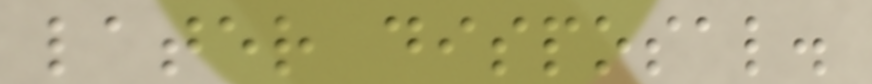later disposal.
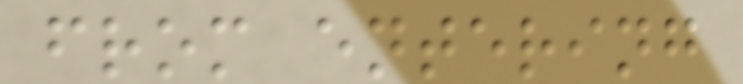from entering
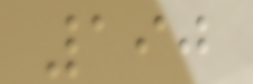190
